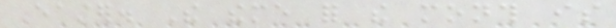Easter. The theme for the month is
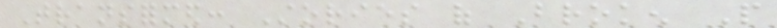Transformed: Stories of Broken People
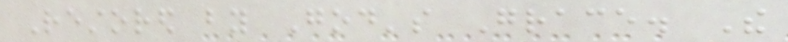Restored by God's Grace. The
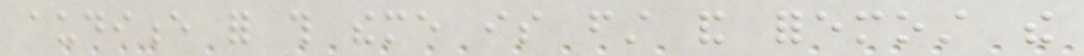audience for this theme is first and foremost the
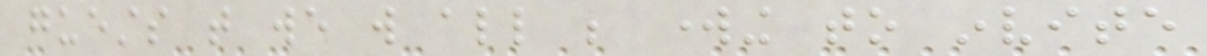guests that we will all be working to invite
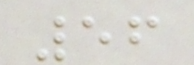56
